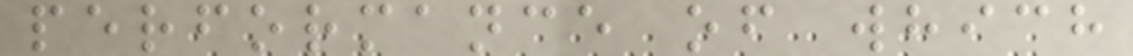performance of which
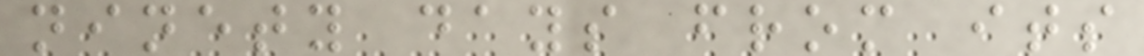ninety days from its
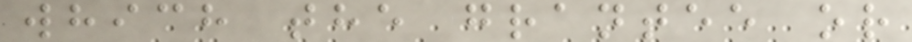which the grantee or
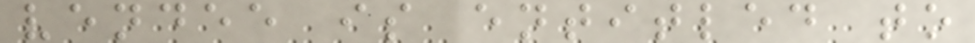vendee is entitled to
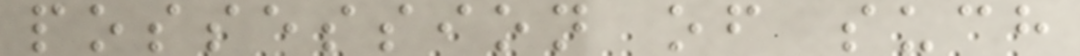possession of such
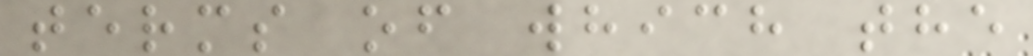terms of which the
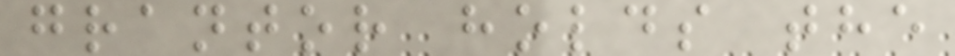grantor holds the
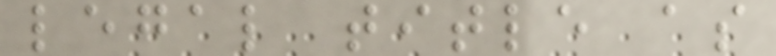legal title as
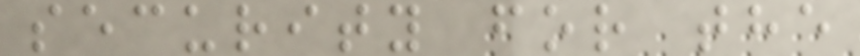security for the
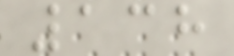138
